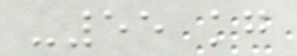-55 kg
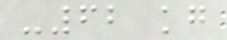-62 kg
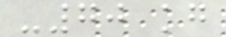-70 kg
